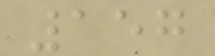157
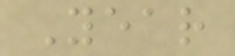Year
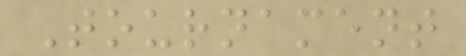Tournament
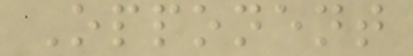Opponent
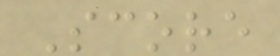Score
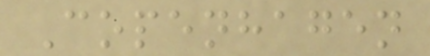Copenhagen
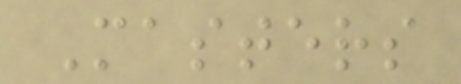Masters
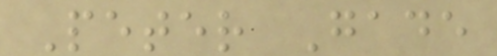Peter Gade
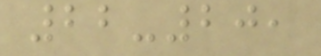22-20,
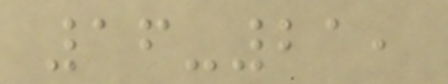16-21,
